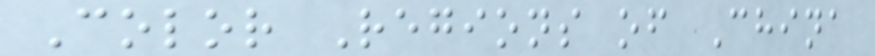Color Regions of China
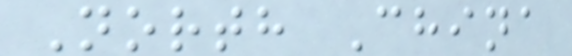North China
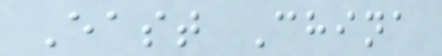East China
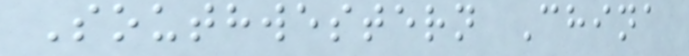Southwestern China
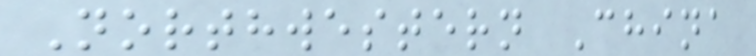Northwestern China
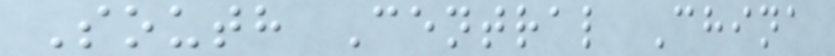South Central China
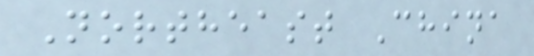Northeast China
